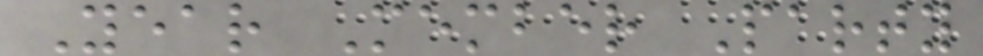Year Member Party
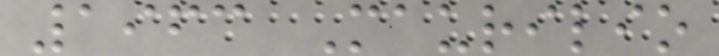1963 Maurilio
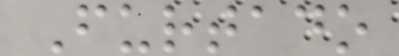Furtado
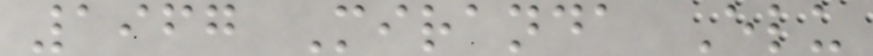1967 Miranda Elu
